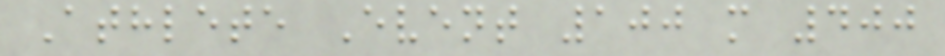Athlete Event 100 m 400
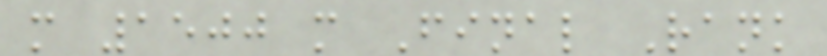m 1500 m Final Rank
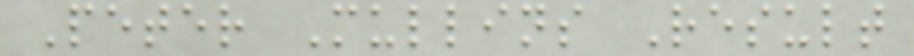Peter Mullins Result
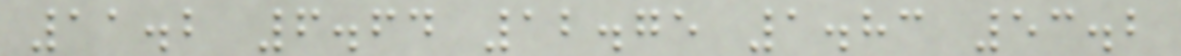11.2 6.64 12.75 1.83 53.2
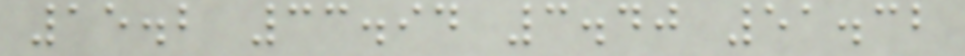15.2 33.94 3.40 51.32
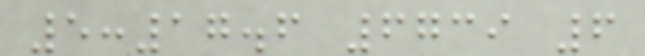5:17.6 6739 6
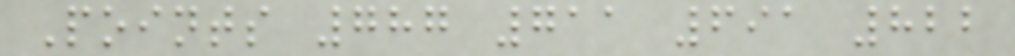Points 787 711 691 822
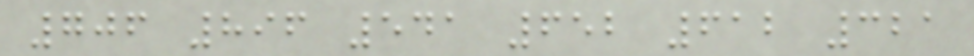706 896 541 652 612 321
